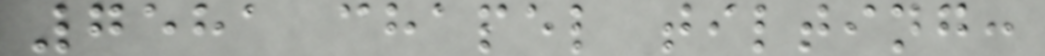7581 chapel tilting:
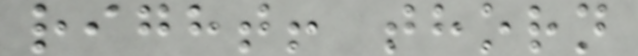right! thorn
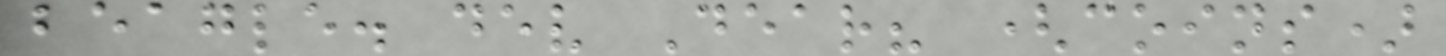beagle. dev Dear? (coins)
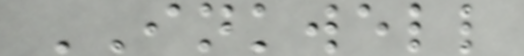INKWELL
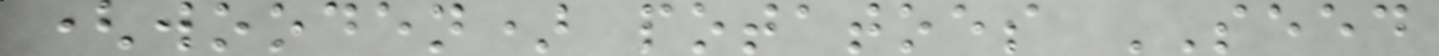(wooden) potatoes SEED
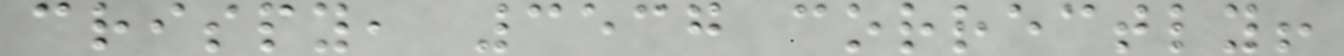crispy, 3537 correctly!
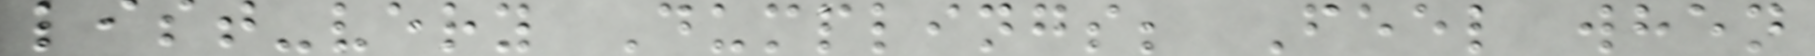list-very Dumplings; Feel when
